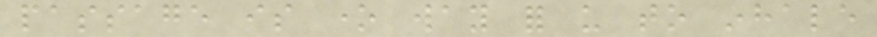passage is one way for us to inhale
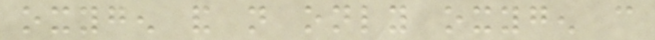oxygen and not only oxygen can
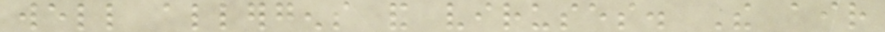well allergens and viruses. The air
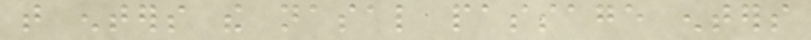that enters the nasal passage enters
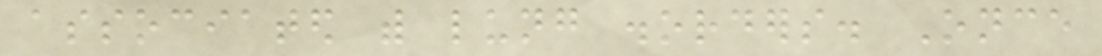associated with lung disorders. Once
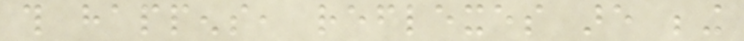this happens, reflexes are being
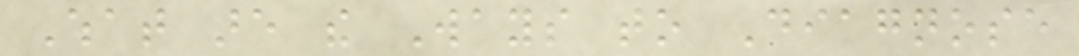What are the Ways to Diagnose
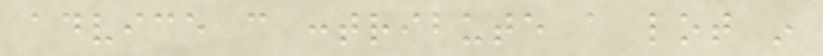advice can contribute a lot in
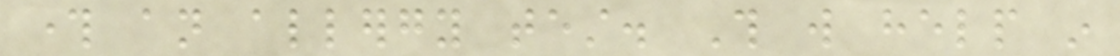through an allergy test. This will help in
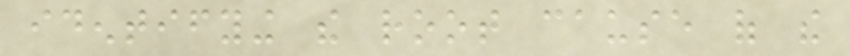identifying the root cause of the
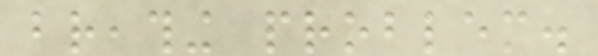breathing problem.
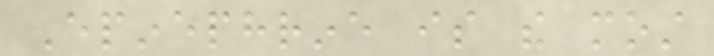Epinephrine is the most
